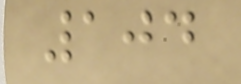104
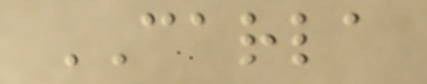CARLA
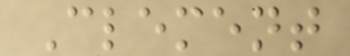Clement
